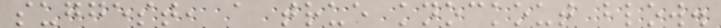suggest, a true knockout blow.
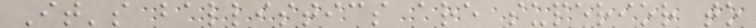It's ballistics are superior to
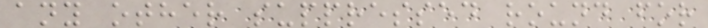any other suppressed round for
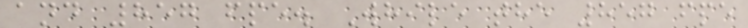and 857 fpe. While the 857 fpe
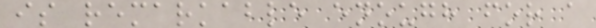is remarkable enough for a
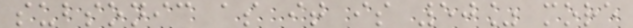subsonic as it is 50% more
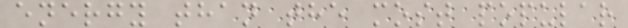energy than the most popular
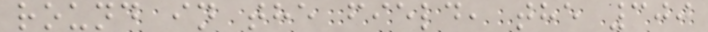round in the field, the 300
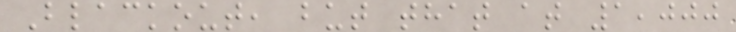Blackout, but that at 1,000
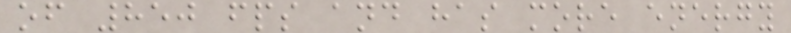of 850 fps and has more energy
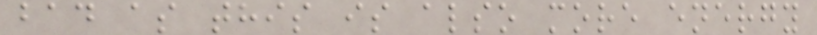bad as this is also more energy
